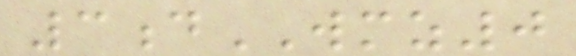3dWMZ0
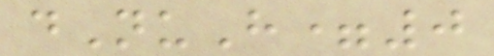dNuH=0
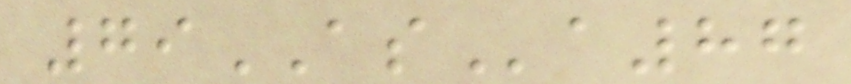79ASa87
